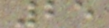25
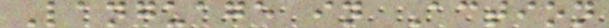Language in Action
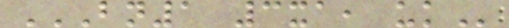BN1 3XA, UK
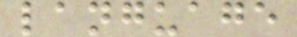language
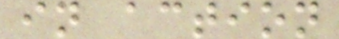in action
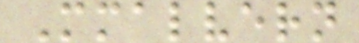Mmalvern
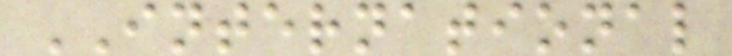INTERNATIONAL
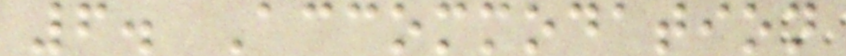6. Accommodation
